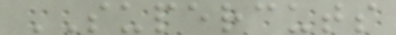SUPERCUTS
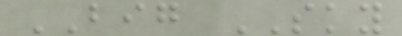BIG SKY
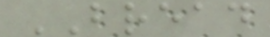BREAD
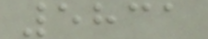5831
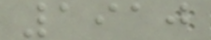1910
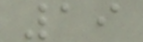19
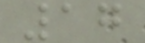17
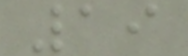19
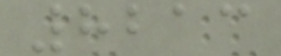8213
